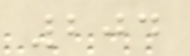204
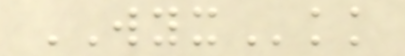WYXkk
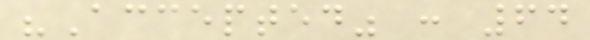"Accepted" : 64
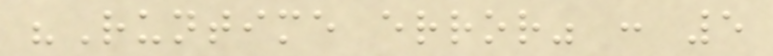"Runtime error" : 5
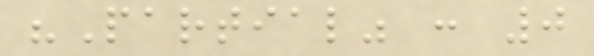"Partial" : 0
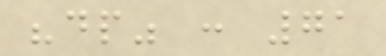"dp" : 71
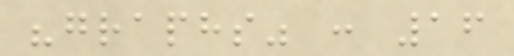"graphs" : 16
